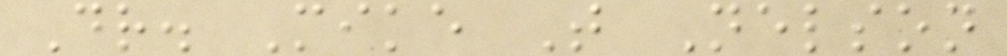Dr. Mike T Nelson
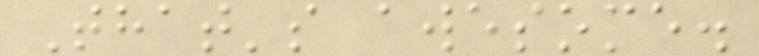That's awesome.
